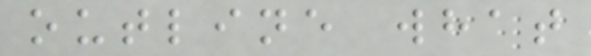outline what
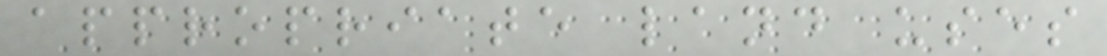appropriate land uses
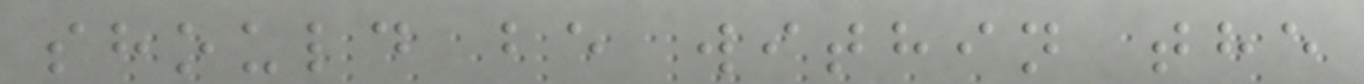should be within the
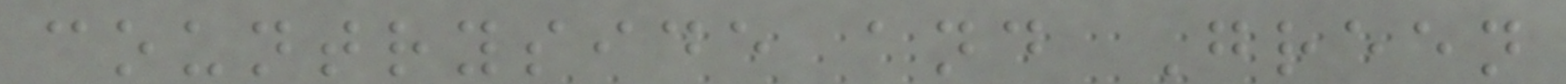countryside and Green
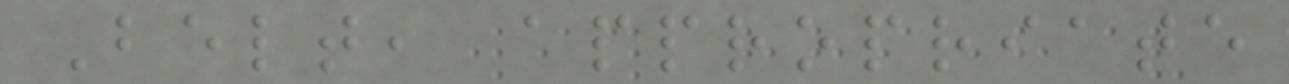Belt, appropriate
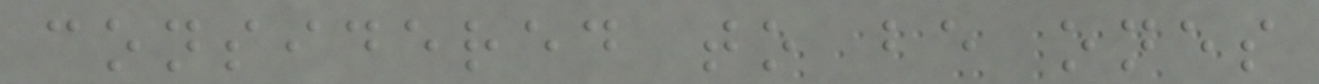considered to be ones
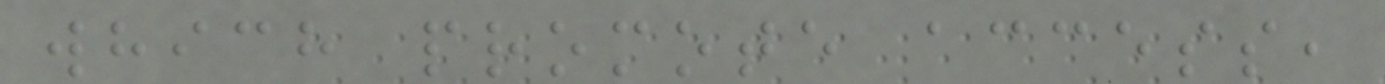which promote access,
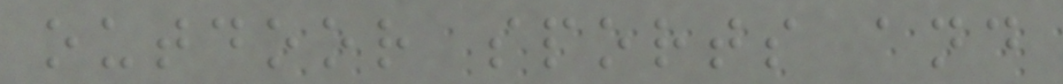outdoor sports and
